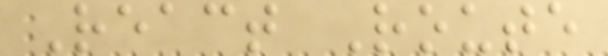React Route
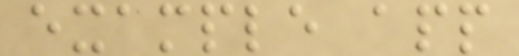example app
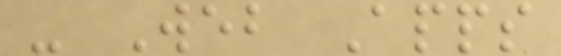- Web Apps
